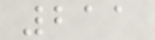211
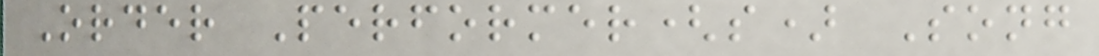Order Performer(s) Song
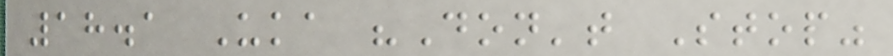18.1 Uka "Don't Stop"
